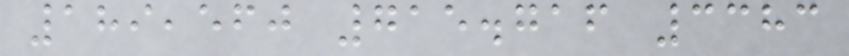189,560 715.716 3383
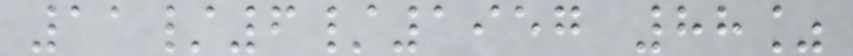11/6/1957 88%
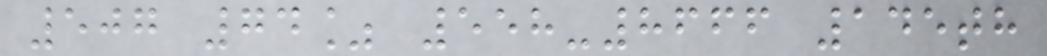507 74% 558-8666 145th
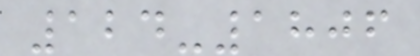124-1806
